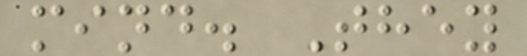mind. They
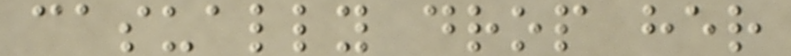casually drop her
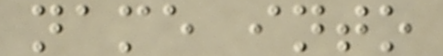name into
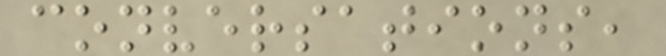conversations,
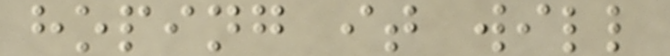hoping it will
